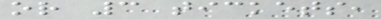or 3 tickets,
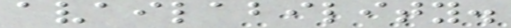availability.
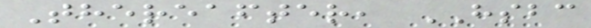Thereafter, HSBC
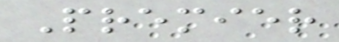Premier
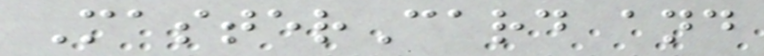MasterCard and
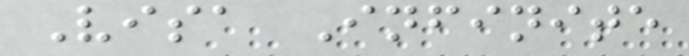Visa Infinite
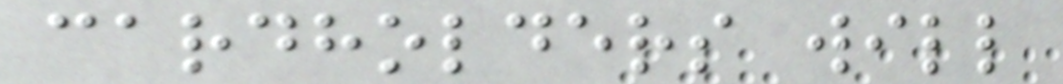cardholders will
